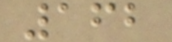162
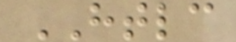HTLC
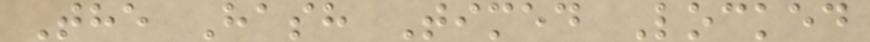The Hash Timed Locked
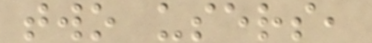two users,
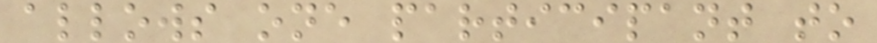allows one participant to
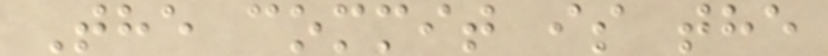The commit is the
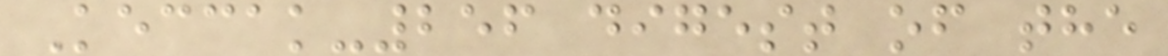Keccak-256 digest of the
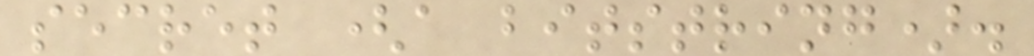secret (a bitstring).
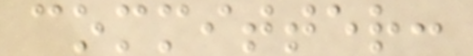committer:
